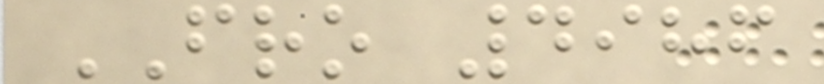FRO 4986
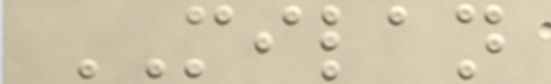MILAN
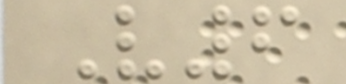V6
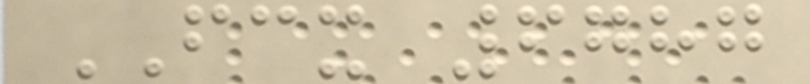FCX 6787
